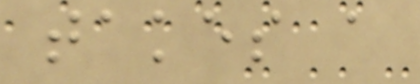takes a
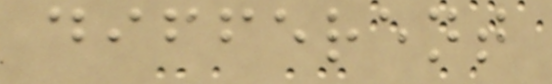different
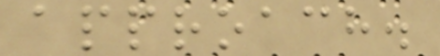approach.
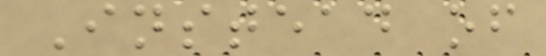Instead of
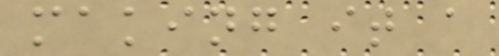making it a
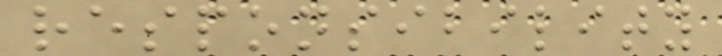responsibility
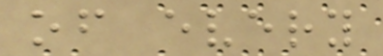of every
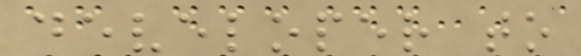developer to
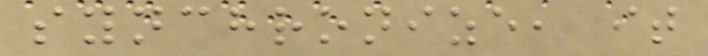synchronize, it
